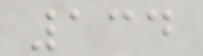134
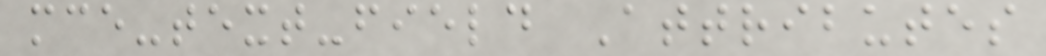mce-text-field Attributes
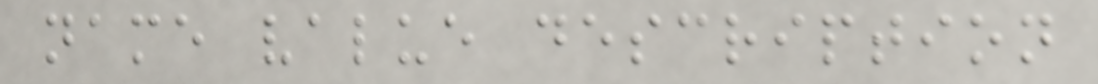name value description
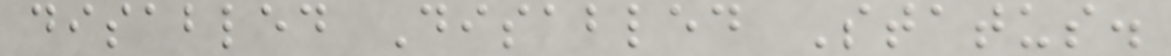disabled Disabled Status.
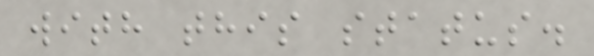with this status.
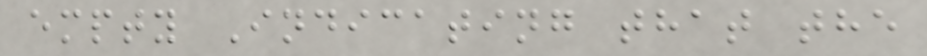empty Indicating that the
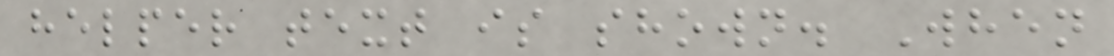helper text is shown. When
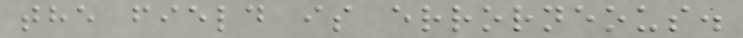the field is errorneous.
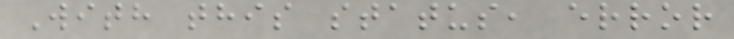With this status, error
